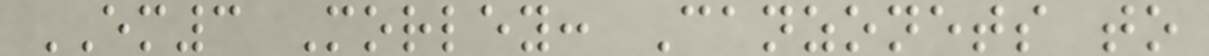EM3 Morley: Canzonets to
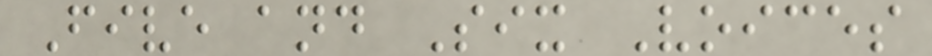Five and Six Voices
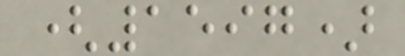(1597)
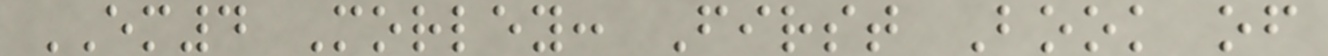EM4 Morley: First Book of
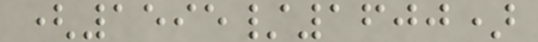(1595/1600)
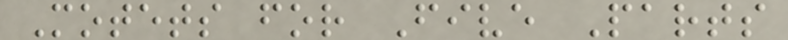Motets for Five Parts
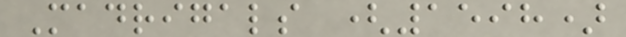Madrigals (1598)
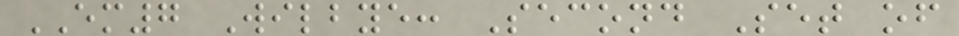EM7 Wilbye: Second Set of
